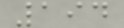194
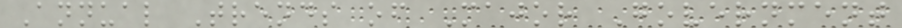Annual Trends of Major Government
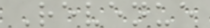Revenue
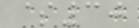$30
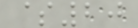$20
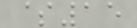$15
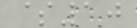$10
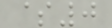$0
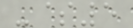-$5
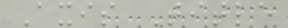Axis Title
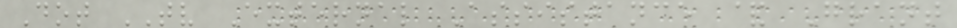Dot TV External Assistance & Grant
